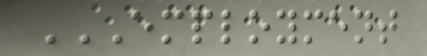EMPLOYMENT
